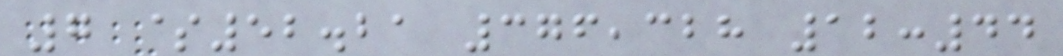7 $52.21 376,328 12:44
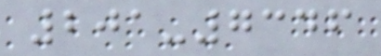201-7346
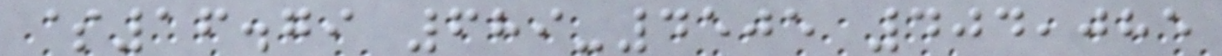$16.79 689-4505 404,085
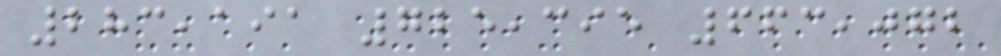283,191 725,395 663,072
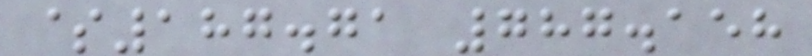$187.71 787.158
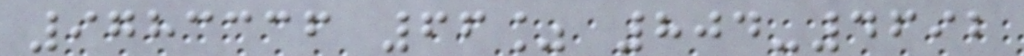9783336 66% 804-4692
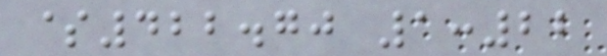$422.70 1:22
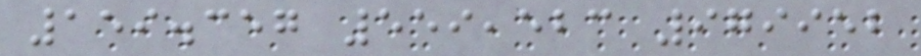159.357 559,523 979952
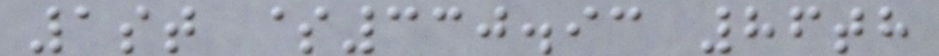1st $330.93 86th
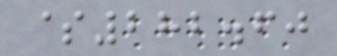$282.60
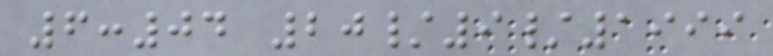6:04 20/9/1999
